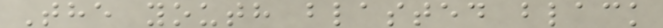The youth blasted black
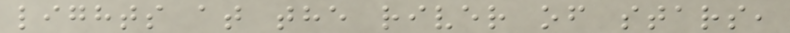lights at the river of stars,
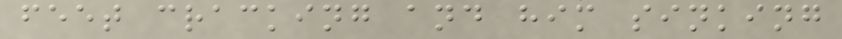feet cracking and him sinking
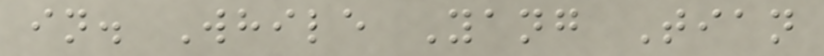in. While Yang Tian
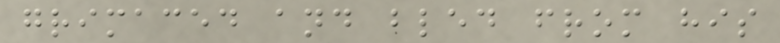grimaced and bled from his
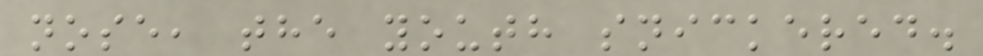nose, the youth snickered.
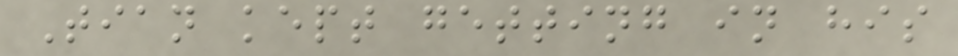Tian kept getting in his
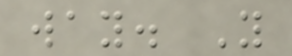way. Y
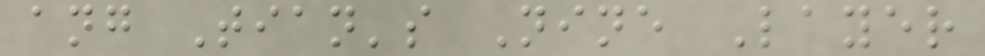ang Tian's Nine Layer
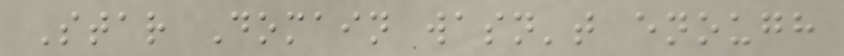Star Domain wasn't enough
